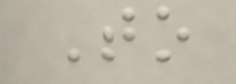To
